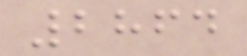2864
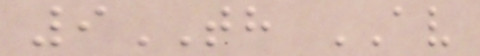9TH AV
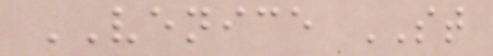VENICE ST
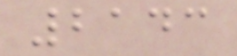2143
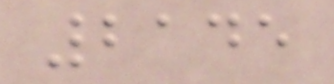2145
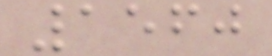1560
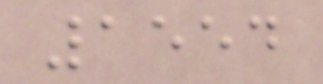1554
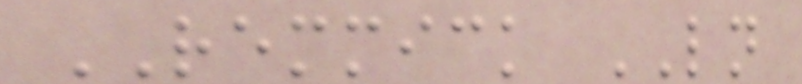REMMICK LN
